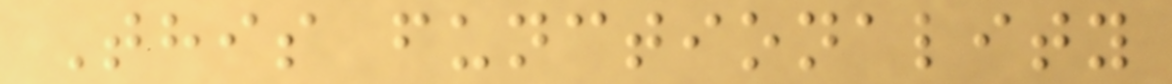This functionality
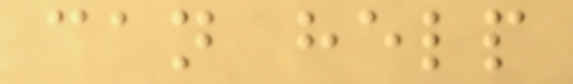can help
